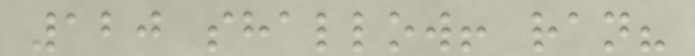120 shallow! ran?
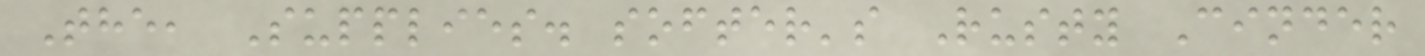The, Supplies. softer's Rusty Cinder
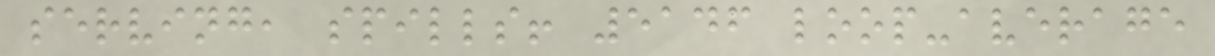serving, spills! 5146 loop-average
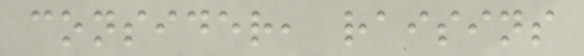consider, raisins
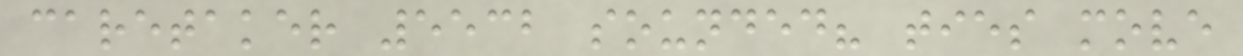caretaker 5532 sounded? ties move
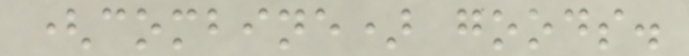(combine) goods.
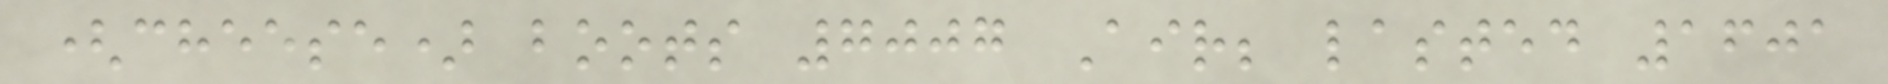(cheese) boots 7007 Air; lasted 1601
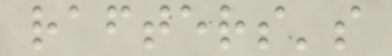rafters's
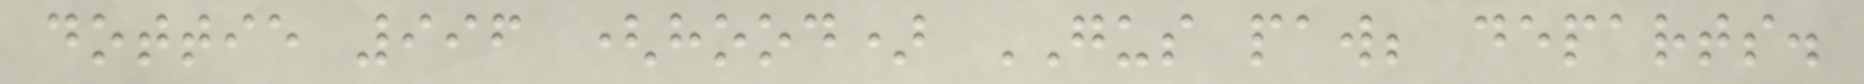dottie 996 (hood) GUS paw; departs.
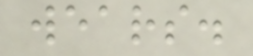wears.
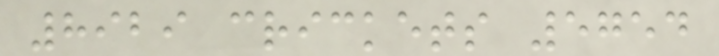8929 crickets 5754
